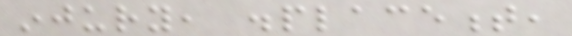injury, displacement,
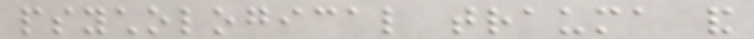psychological trauma and
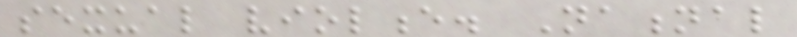sexual violence. National
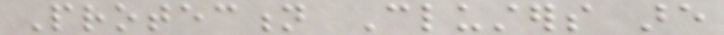Protection Clusters are
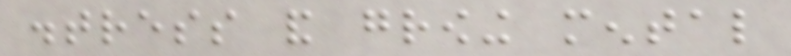distress and growing mental
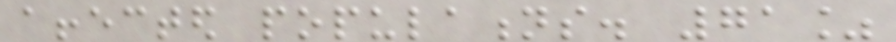affected populations. 71%
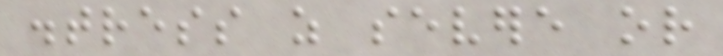distress as severe or
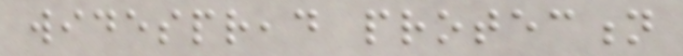widespread protection
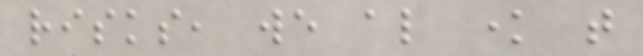risks, we also know that
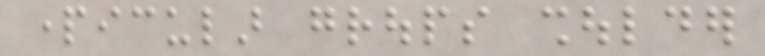particular groups shoulder
